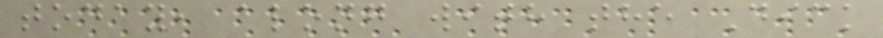today, along with the Dick
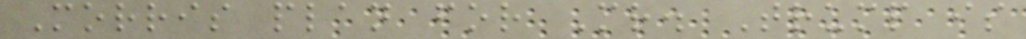Morris plan for Mr. Trump is
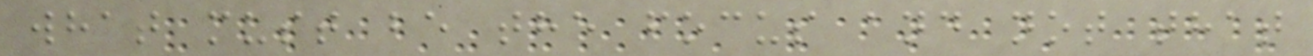what must be the focus and not that
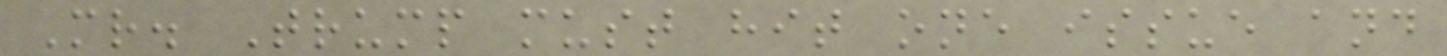Mr. Trump must hit one issue and
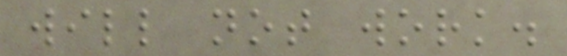will not work.
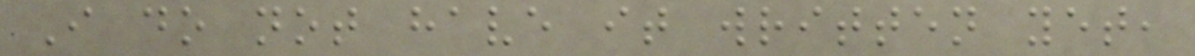I do not have it written yet,
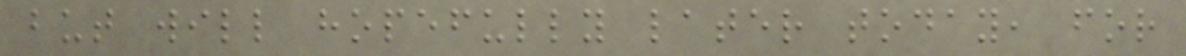but will hopefully later today, for
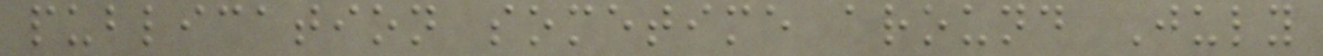publication sometime around July
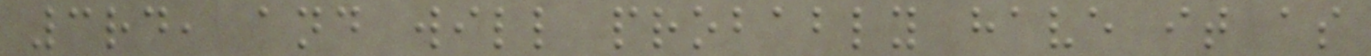3rd, and will probably have it as
